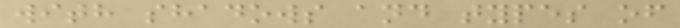with shadows and types of
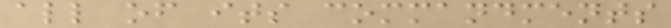all of its commandments
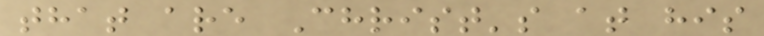that are Christ's at his
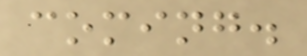coming.
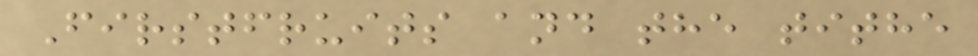Firstfruits and the tithe
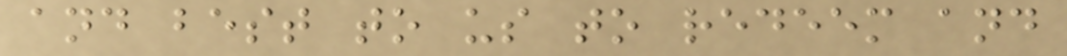and best to us to redeem and
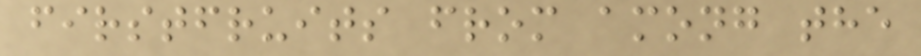firstfruits from among the
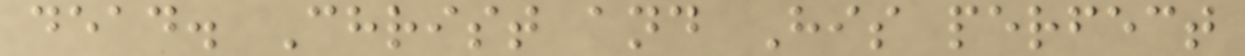dead. Christ and His perfect
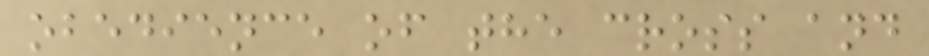obedience of the cross and
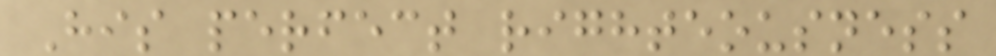His perfect righteousness
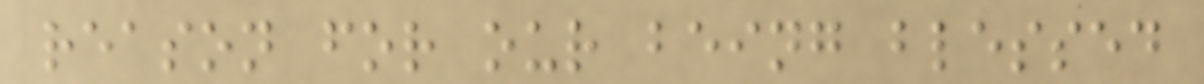reason for our being blessed
